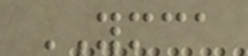YMCA
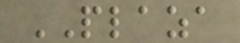PLAZA
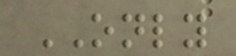ONLY
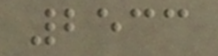2533
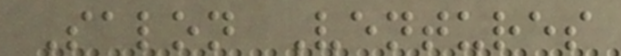Salon Ventures
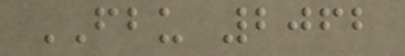FBU 2062
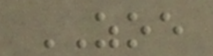ZOE
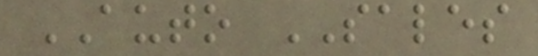AUTO SALES
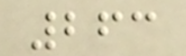263
